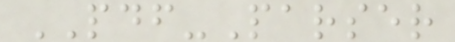PDF-Parser
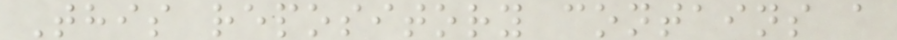This repository contains a
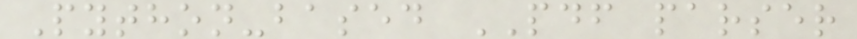Python-based PDF parser
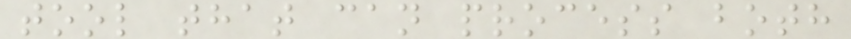tool that can process both
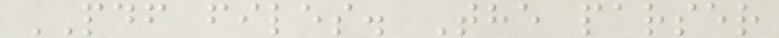PDF files. The parser
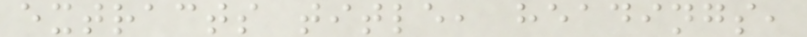extracts title, headings,
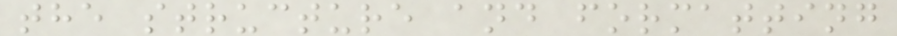the structure and formatting
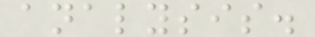analysis.
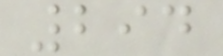294
